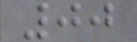00
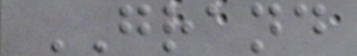GRAND
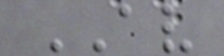AV
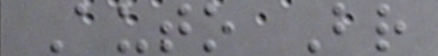Auto Br
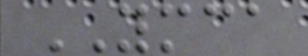YMCA
